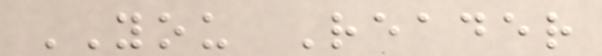YOU Reader
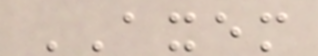AXEM
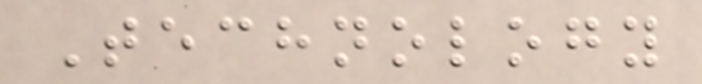Technology
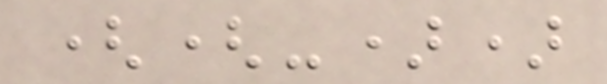((-))
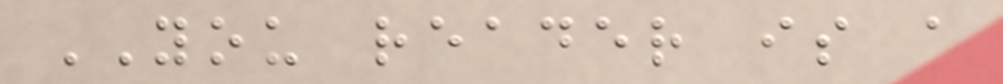YOU reader is a
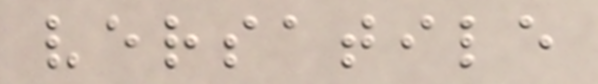versatile
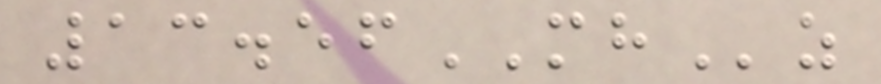13.56MHz
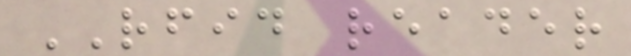RFID reader
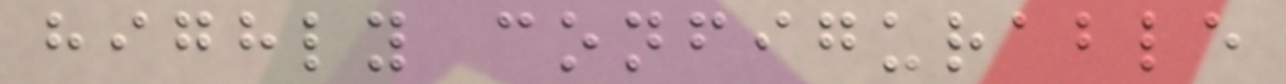highly configurable
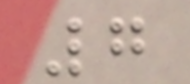7
